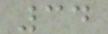34
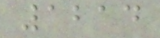1214
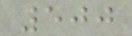500
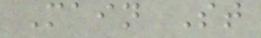Main St
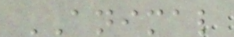ANIMAL
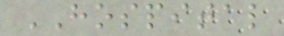HOSPITAL
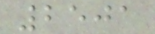2501
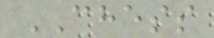CHESS
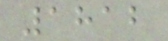1812
